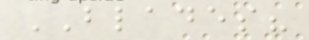BLADES?
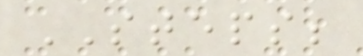STEPS;
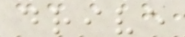drive
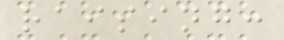raising:
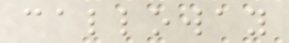calloway
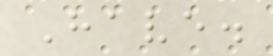Have.
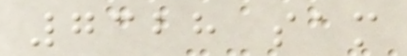7328 sam
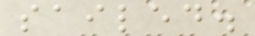sailed.
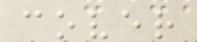cover
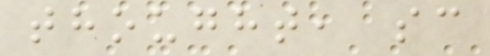thought, sc
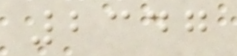2347
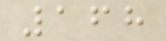168
